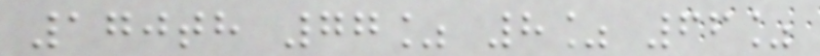170th 77% 8% 66%
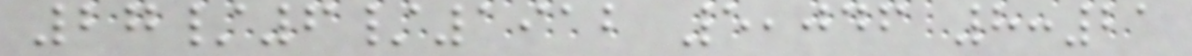27/6/1912 5,046 8:21
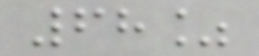68%
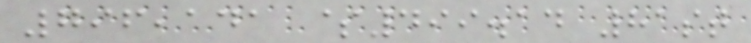796,141 $499.14 81st
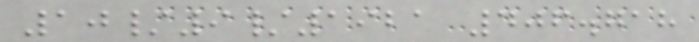10/9/1921 406.718
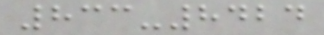833-8424
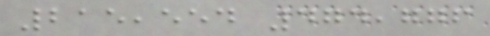215,554 474,776
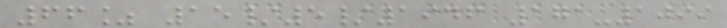66% 15/5/1946 171-1099
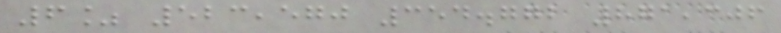6% 523,570 354.772 871,306
